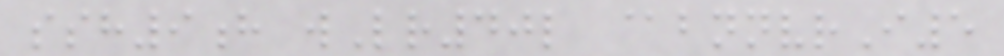ssh9h wLr40l @bnnvrI5
